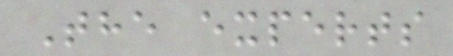The experts
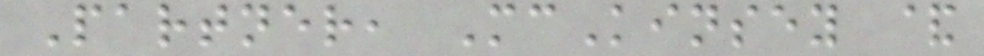Partner, McKinsey &
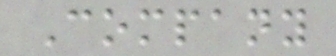Company
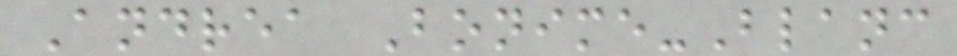Andrea Bonime-Blanc
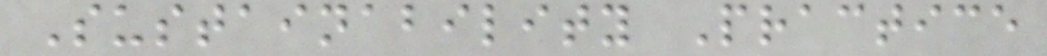Sustainability Practice
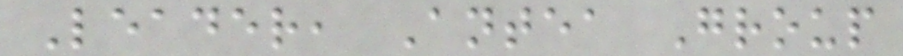Leader, Antea Group
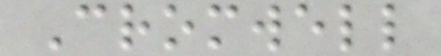Cromwell
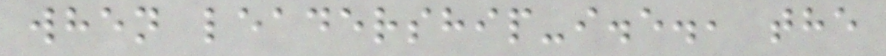when leadership-i.e., the
